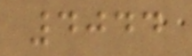4044
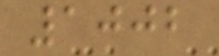1002
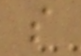s
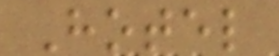Hotel
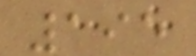195
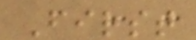First
